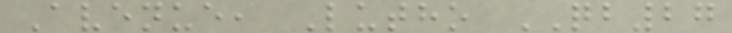Avenue, Lutho QB27
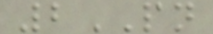2PN
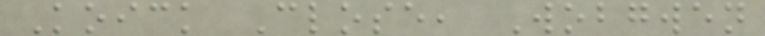Koick Close, Wobgwen
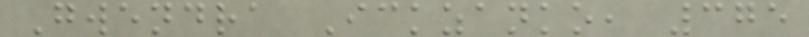Gwendra Ickzanko, 375
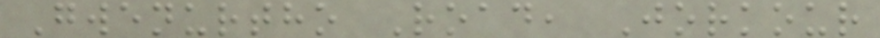Gwenurtho Road, Jorkour
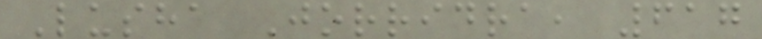Lusha Jorridra, 617
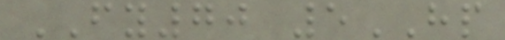FY70 5HP
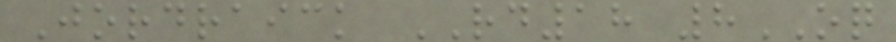Jordraick RD18 8OQ
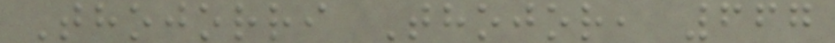Thojorri Thojor, 667
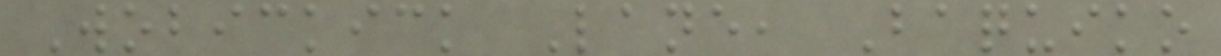Wobickick Lane, Baquiko
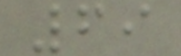69
